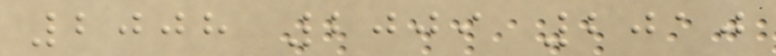2008 2009 2010
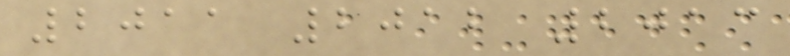2011 2012 2013
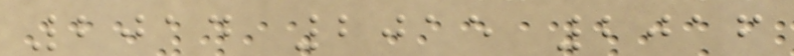2014 2015 2016
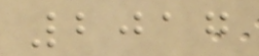2017
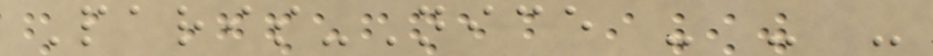Paris-Nice - - -
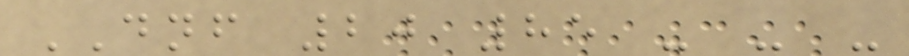DNF 20 85 - - -
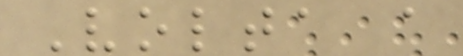Volta a
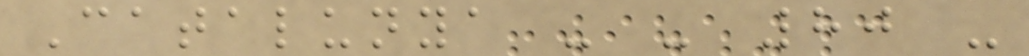Catalunya - - 80 -
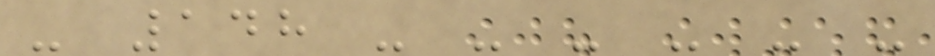- 148 - - - - - -
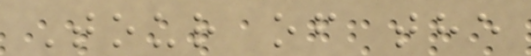Tour of the
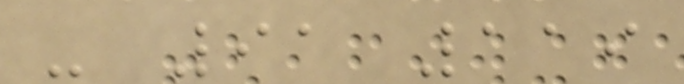- 91 119
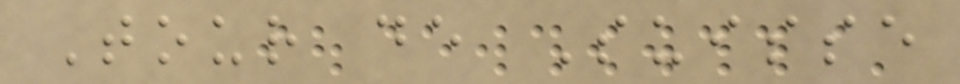Tour de Suisse
